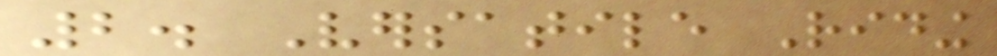2. Versatile Riding
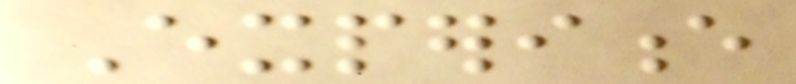Experience
